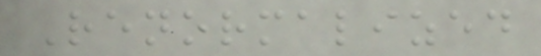Renormalized
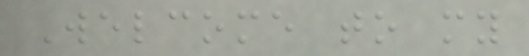Welcome to my
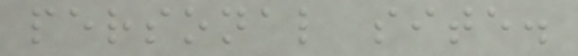personal site.
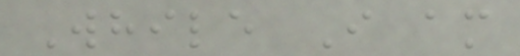While I am
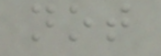not
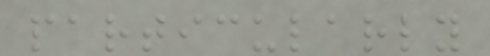particularly
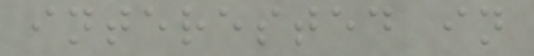interested in
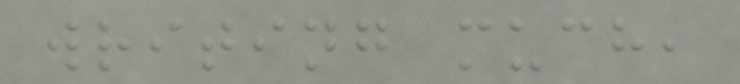writing much,
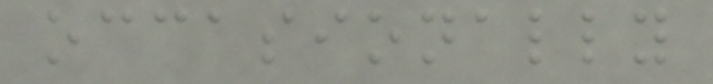occasionally
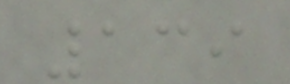139
